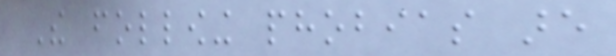The following phobias are
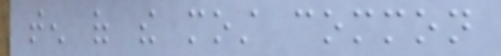ten of the most common
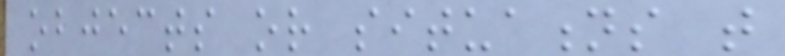objects or situations that
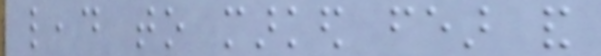lead to marked fear and
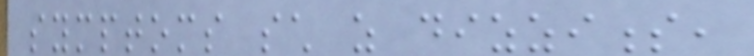symptoms such as dizziness,
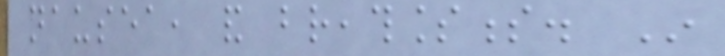nausea, and breathlessness. In
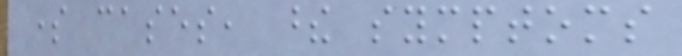some cases, these symptoms
